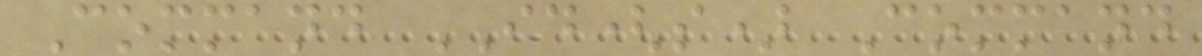Command ID(s) Command
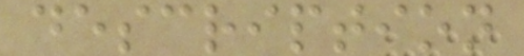description
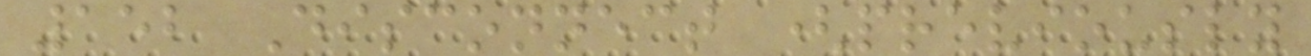152 Disconnect (previously
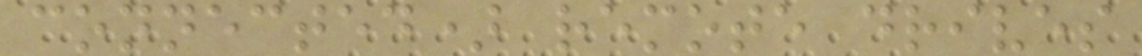connected) remote drives
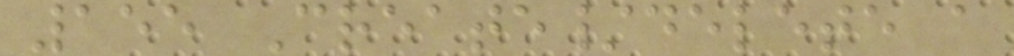155 Create/delete a
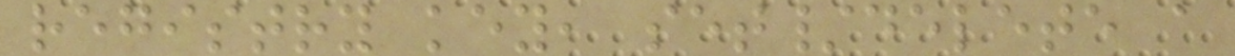registry key, set/delete a
